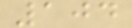104
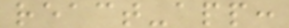react-app:
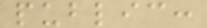public:
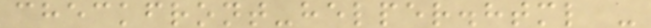checkfront-helper.html -
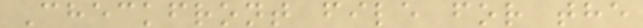Checkfront file for the
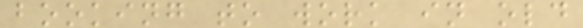booking to work in old
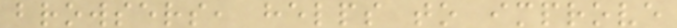browsers, helps to improve
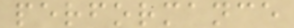performance
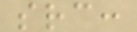src:
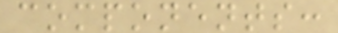components:
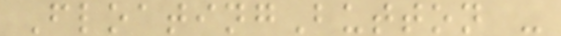FloatingButton -
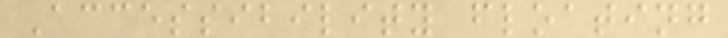Accessibility floating
